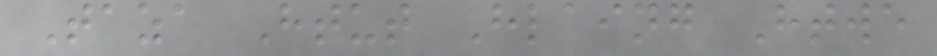Taza Htut Hlaing Htwe
